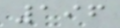196
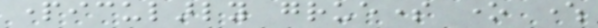particularly gruesome one where
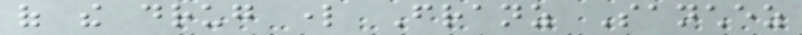of the drug lord Franz Sanchez
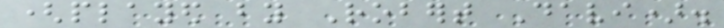(played by Robert Davi).
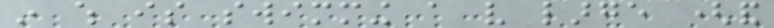in which is swimming a very large (and
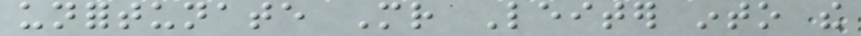unfortunate Mr Leiter into the
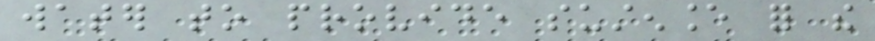water to provide sustenance for the
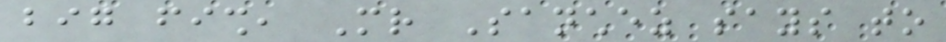big fish, Mr Sanchez says to
